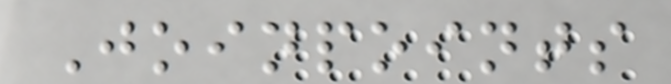Joinpoints
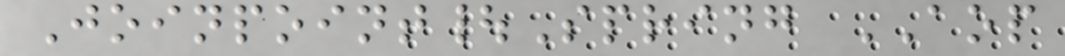Joinpoint|Spring AOP
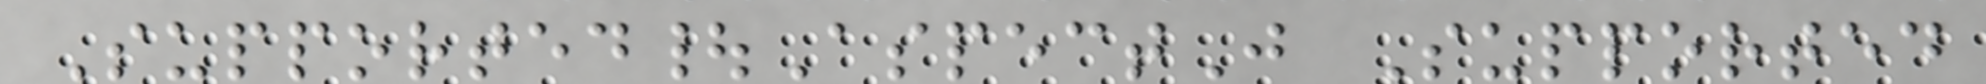Supported|AspectJ Supported
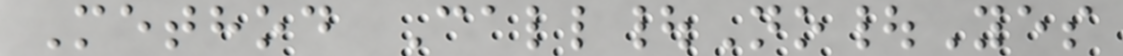Method Call|No|Yes
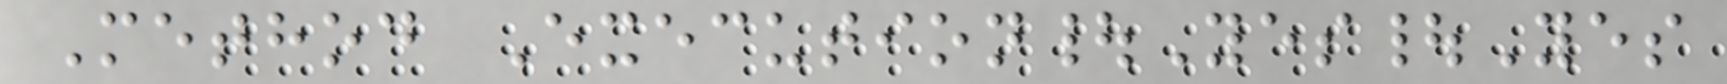Method Execution|Yes|Yes
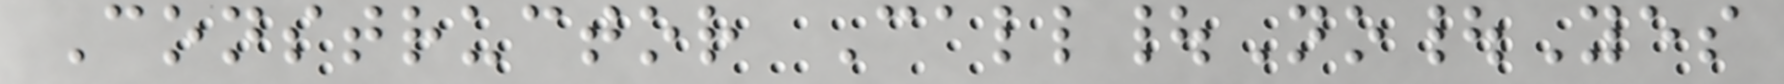Constructor Call|No|Yes
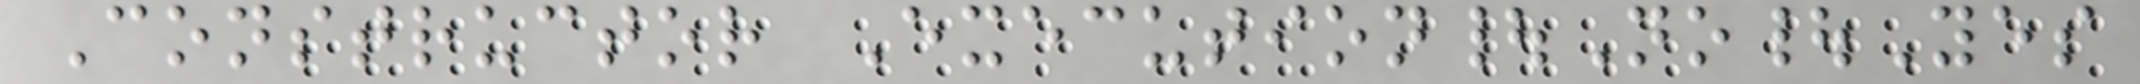Constructor Execution|No|Yes
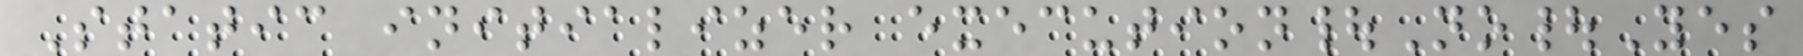Static initializer execution|No|Yes
